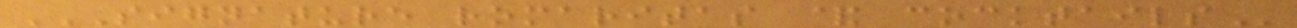SIGNATURE ROMARITAS & COCKTAILS
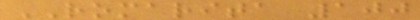ROMARITA 100
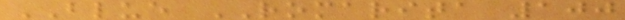BLUE ROMARITA 100
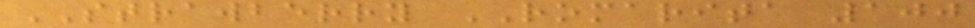STRAWBERRY ROMARITA 100
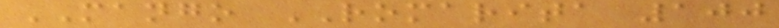MANGO ROMARITA 100
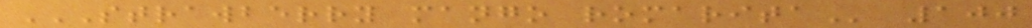STRAWBERRY MANGO ROMARITA 100
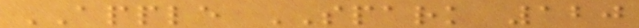APPLE SPARK 120
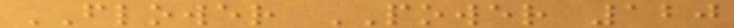FLOWER POWER 120
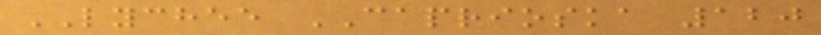LYCHEE CAPRIOSKA 120
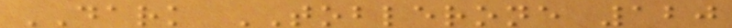DARK TOBLERONE 120
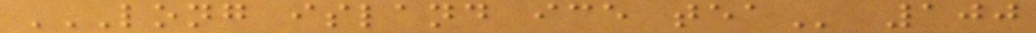LONG ISLAND ICE TEA 100
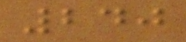240
